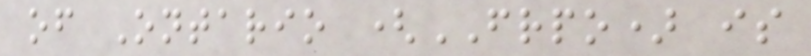of Ontario (FRPO) is
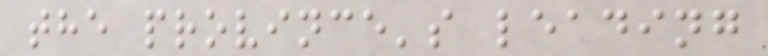the province's leading
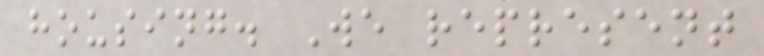housing. We represent
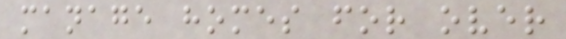manage homes for over
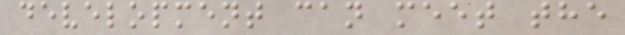development can meet the
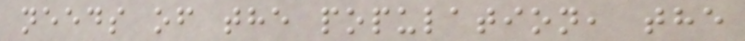needs of the population, the
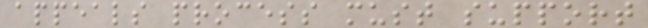appeals process must support
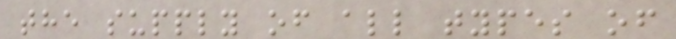the supply of all types of
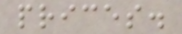prices.
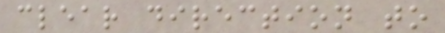clear direction to
